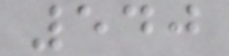540
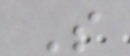S
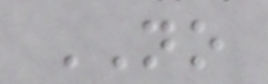NO
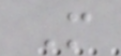M
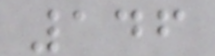146
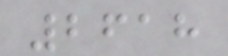2618
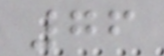76
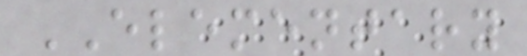ELEMENTARY
